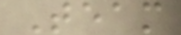Team
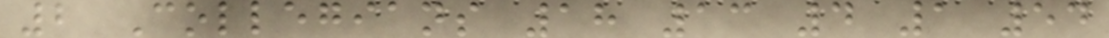2 Collegians 18 13 4 1 54
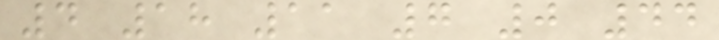4 18 11 7 0 44
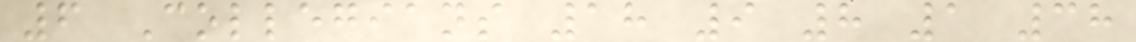6 Collegians 18 9 8 1 38
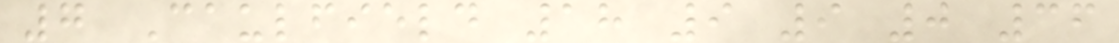7 Caulfield 18 9 9 0 36
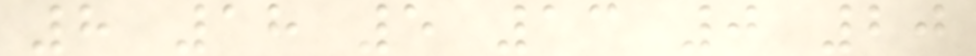8 18 5 13 0 20
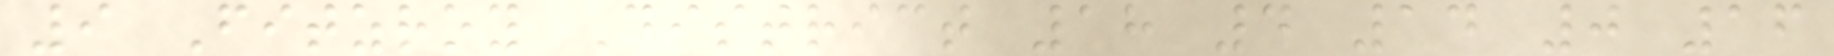9 Fitzroy District 18 4 14 0 16
